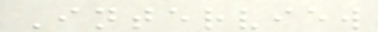Interview
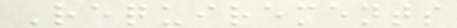Requirements
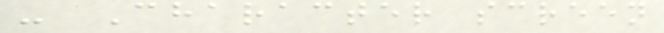- Character screen
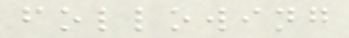following
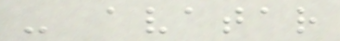- avatar
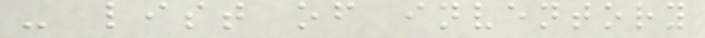- list of inventory
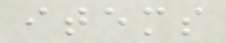items
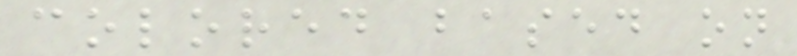colored based on
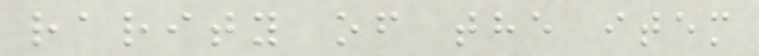rarity of the item
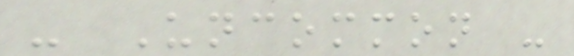- Uncommon -
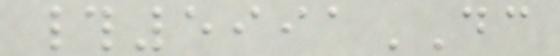#5991DC
